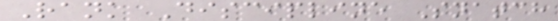Rank Discipline Snatch
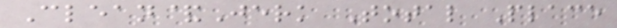Clean&Jerk Total Place
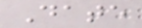Date
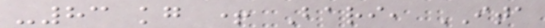-83 kg + Bari, ITA
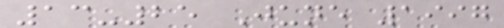13-25 June 1997
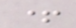+
